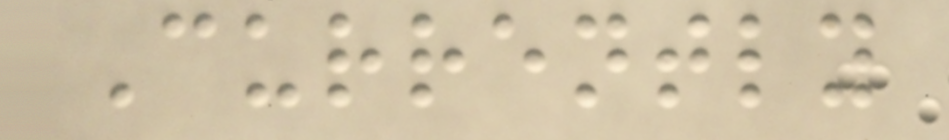Currently
